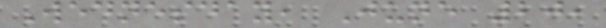Wednesday, June 20,
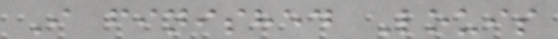I finished Louis
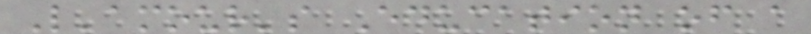L'amour's Education of a
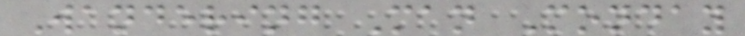Wandering Man Monday
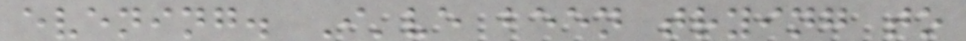evening. I've been trying to
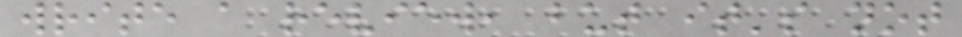write a review, but it's not
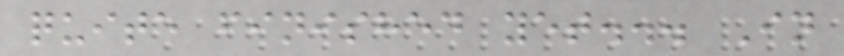quite finished yet... In
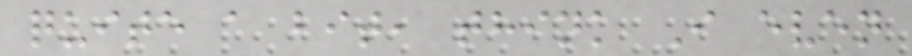quite a bit, think I even
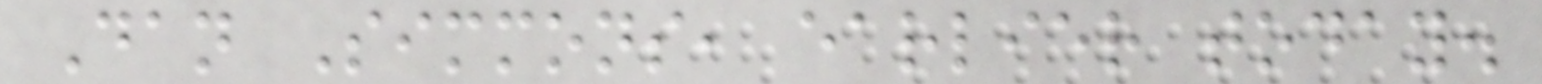Dan Simmons, earlier today.
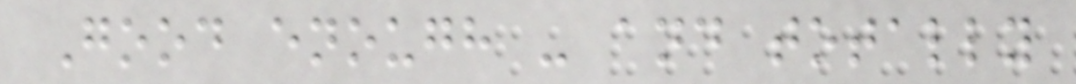Good enough - and totally
